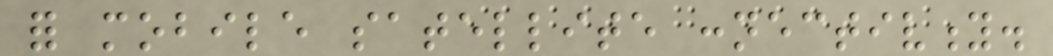for mobile satellite connectivity.
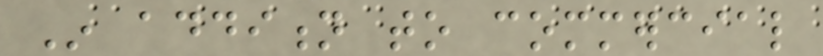In addition to commercial
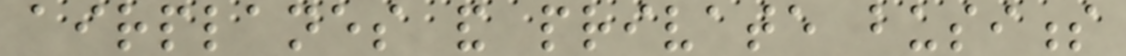airplanes and private business
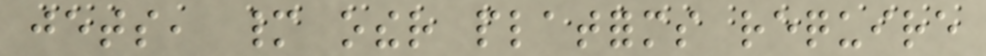jets, many other platforms require
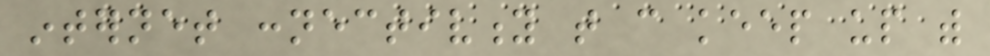internet connectivity that can keep up with
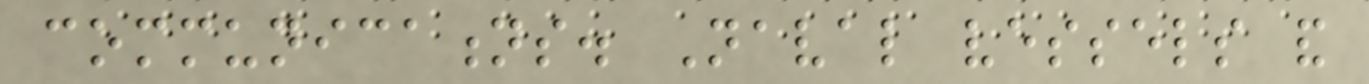communications. Naval vessels and
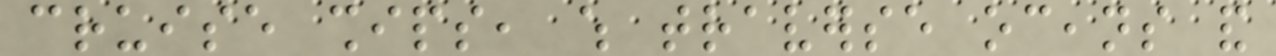cruise ships, which traverse oceans and
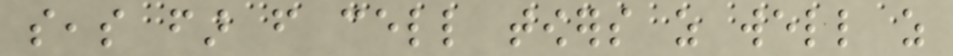seas far from cell towers as well as
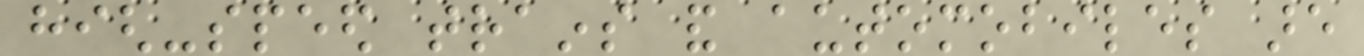high-speed trains and automobiles are
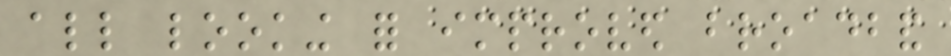all looking for improved broadband
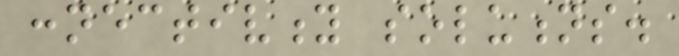connectivity solutions.
